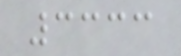3333
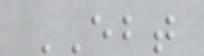EBT
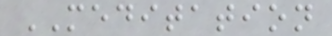MEDITATION
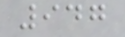947
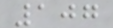107
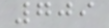709
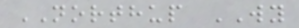NORTHUP WY
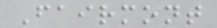Fairmont
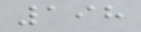198
